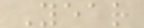Year
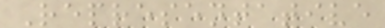Representative
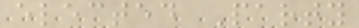elected Party
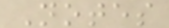Notes
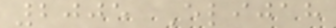2005 Elijah
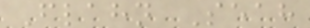Flahn Seah
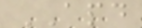APD
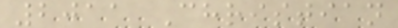2011 Christian
